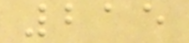215
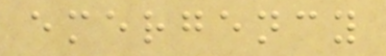emergency
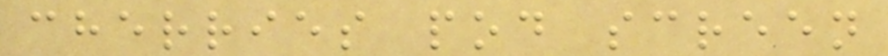cherries pod screen
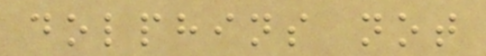dolphins not
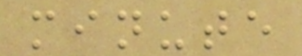minute
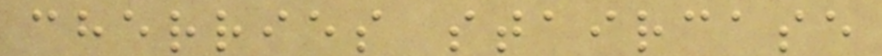cherries staircase
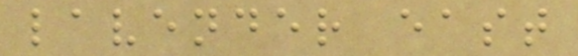lavender east
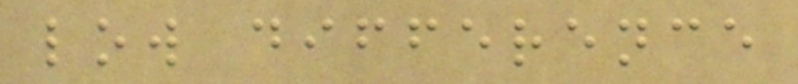low difference
